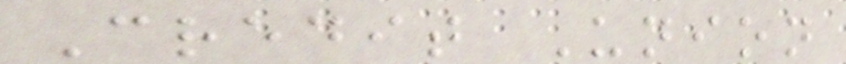Credit Union
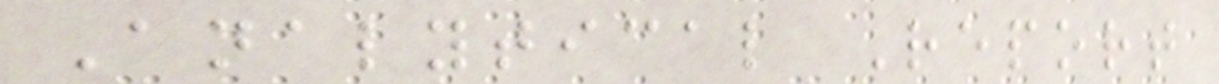Analytical Report
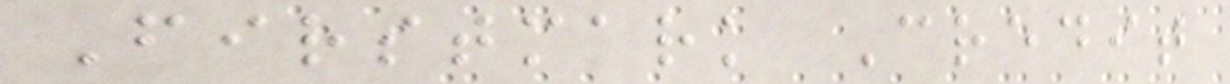Firstmark Credit
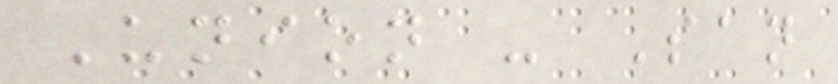Union - San
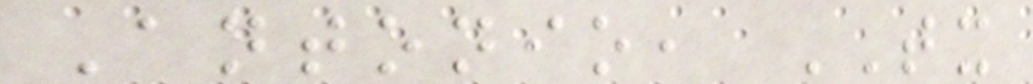Antonio, TX
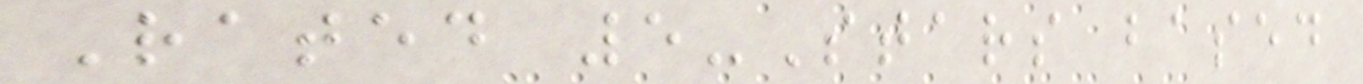Rated 5-Stars based
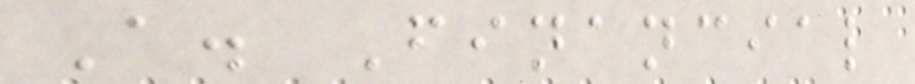A. Financial
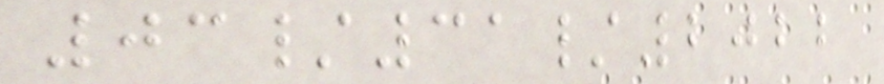03/31/2022
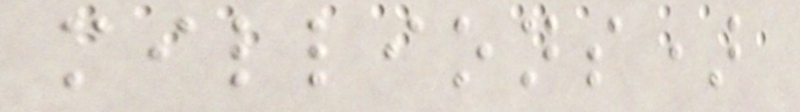millions)
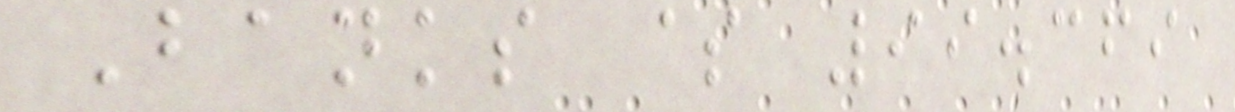Banks $ 99.369
